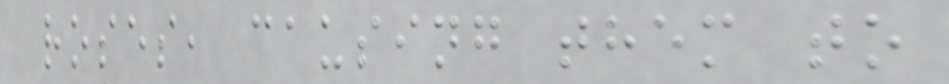roses, causing them to
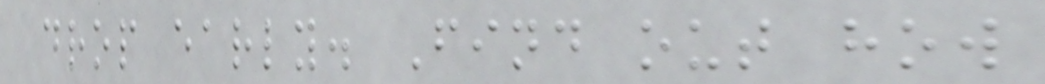drop early. Find out how
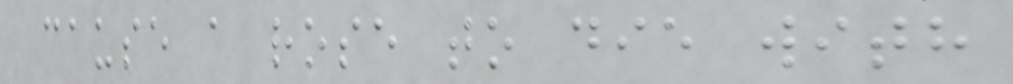cause a rose to die with
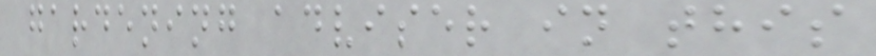gardening adviser in this
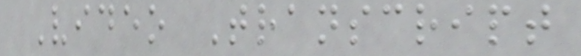Video Transcript
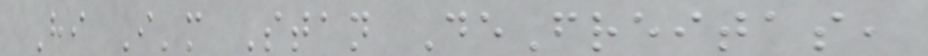Hi I'm Stan DeFreitas,
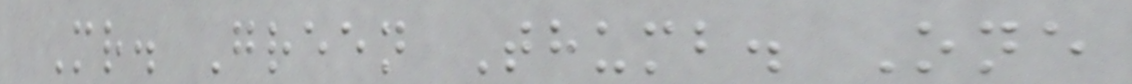Mr. Green Thumb. One
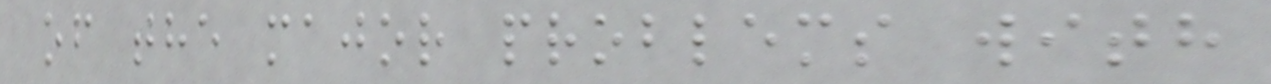of the major problems with
